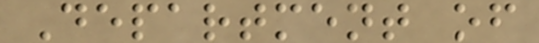Department of
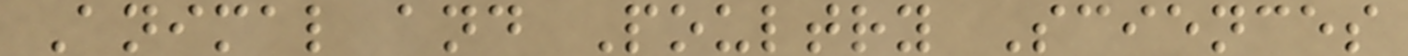Animal and Poultry Sciences
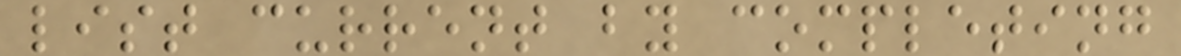list current by completing
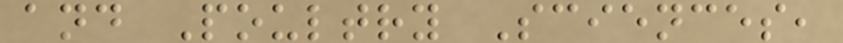and Poultry Sciences,
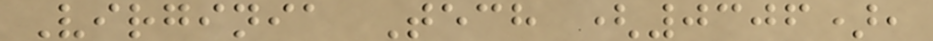Virginia Tech (0306),
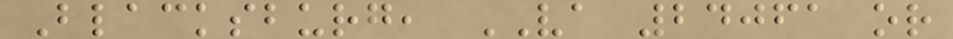Blacksburg, VA 24061 or
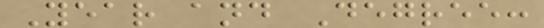Year and Degree:
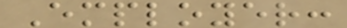Employer:
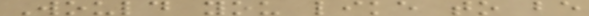Would you like to be
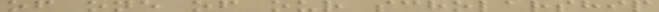of one of our scholarship
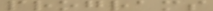programs
